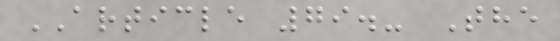ARTICLE 79.- The
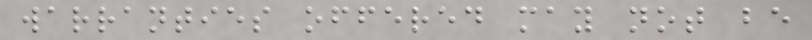warranties offered may not be
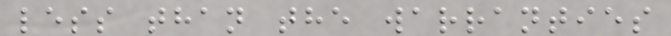less than the warranties
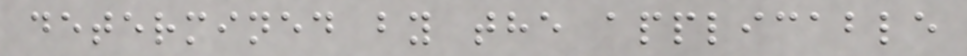determined by the applicable
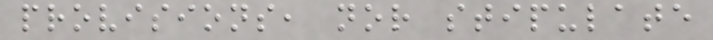provisions, nor stipulate
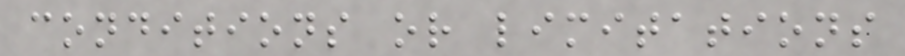conditions or limitations
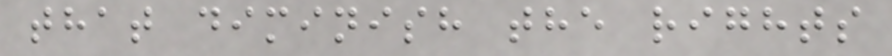that diminish the rights
